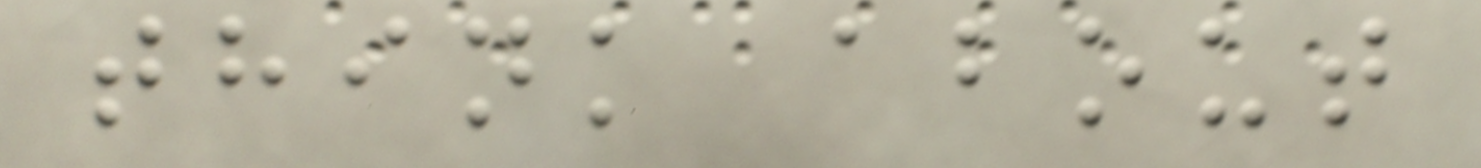think about
